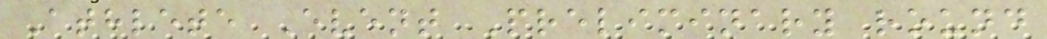Athlete Event Preliminary round
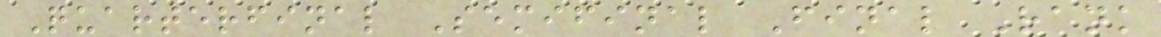Quarterfinal Semifinal Final Rank
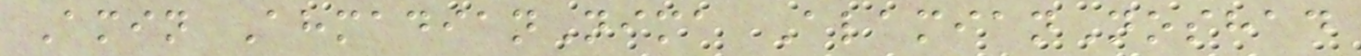Amin AhmadianNima AlamianNoshad
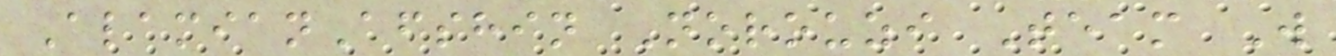AlamianAfshin Norouzi Team W
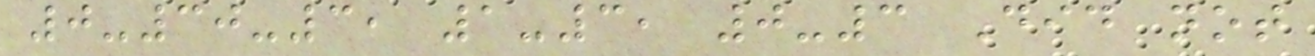0-30-3, 1-3, 0-3 Did not
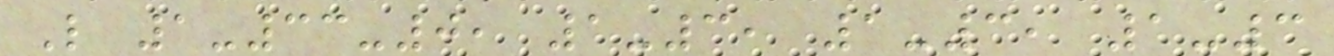L 1-33-0, 1-3, 1-3, 1-3
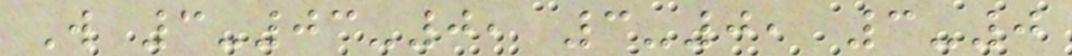W 3-03-0, 3-0, 3-0
